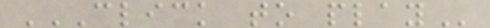CLICK TO PLAY
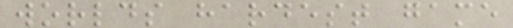worlds hardest game
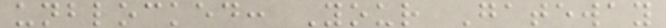unblocked: Your Gateway
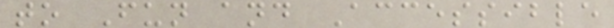to Fun and Accessible
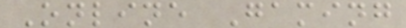Online Gaming
